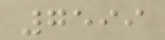7599
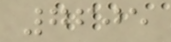7605
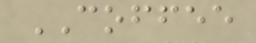COFFEE
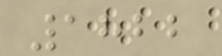1822
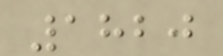1820
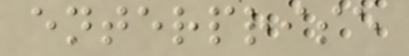enterprise
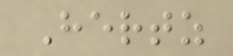Hertz
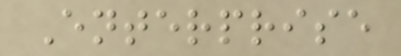Enterprise
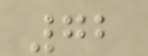72
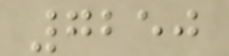7250
